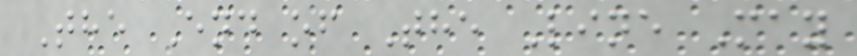The End of The Line May
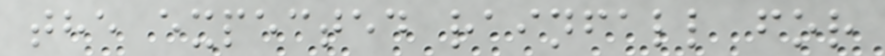the expected rainfall for
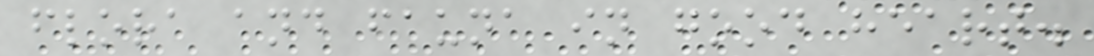flora and fauna in good heart.
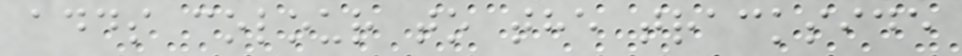adds colour to the trackside
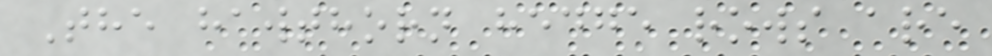The hawthorn hedge rows are
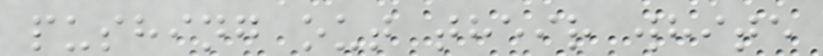pushing out their white
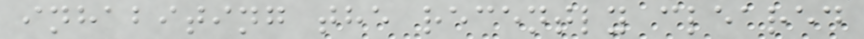inhabiting the recently cleared
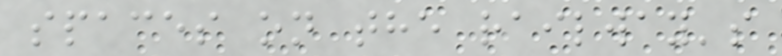spaces on the railway's
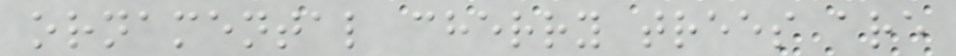ornamental cherry trees are
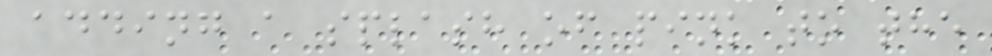adding a splash of pink to the
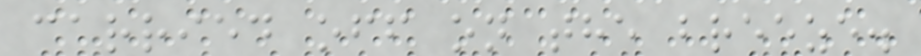carried off on the breeze.
